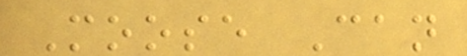Moose Can
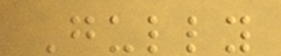Gully
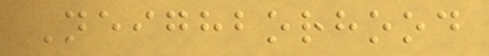Neighborhood
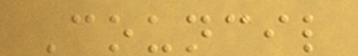Council
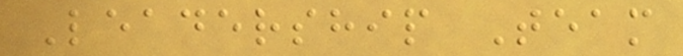Leadership Team
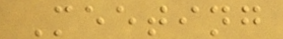Meeting
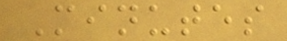Minutes
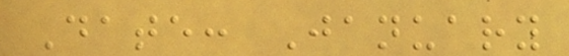Date: January
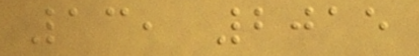13, 2015
